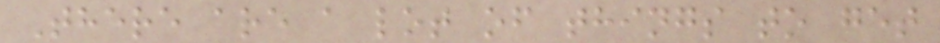There are a lot of things to get
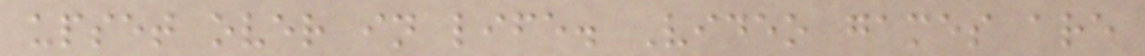upset over in life. Video games are
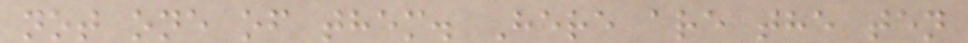not one of them. Here are the ten
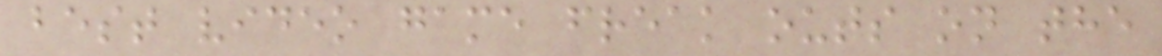best video game freak outs on the
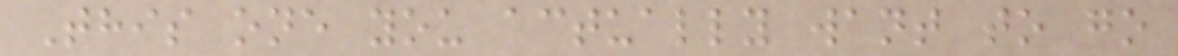This one you actually want to go
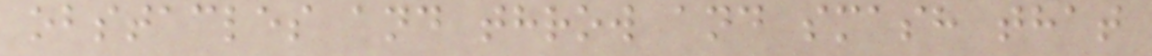obstacles and throw and smash that
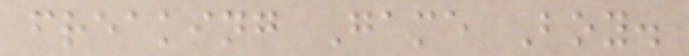freaking Game Boy.
